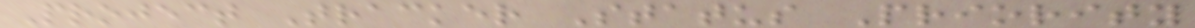Project Tracker Status Priority
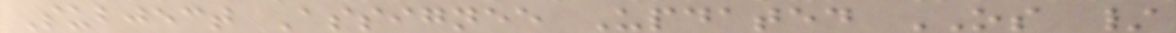Subject Assignee Updated OS /
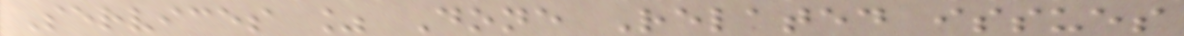Services % Done Related issues
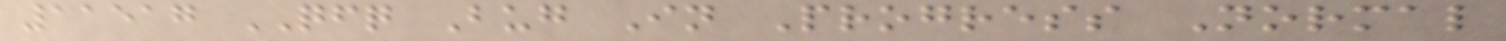11517 QFQ Bug In Progress Normal
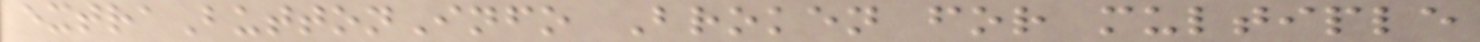extraButtonInfo Broken for multiple
